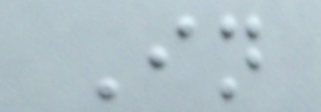In
